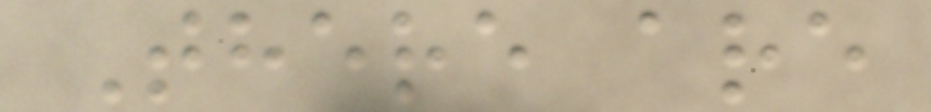There are
